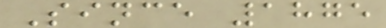Since 1875
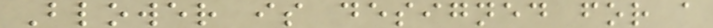Blower is designed for a
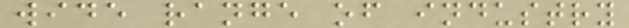wide range of industry
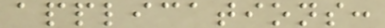applications:
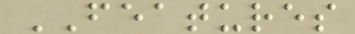FEATURES
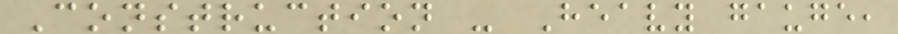Construction - Heavy gauge,
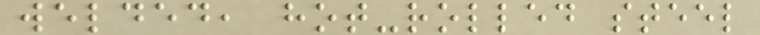welded, hot-rolled steel
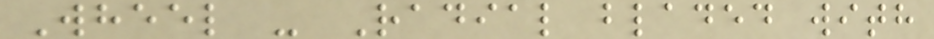Wheel - Radial bladed with
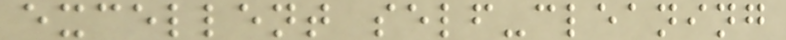excellent self-cleaning
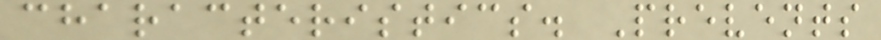characteristics. Prevents
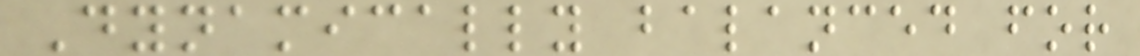Dynamically balanced for
